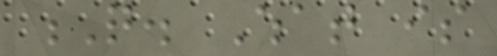Q. What is
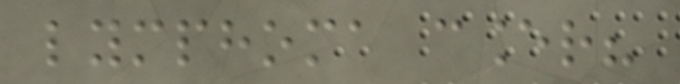lymphoma cancer?
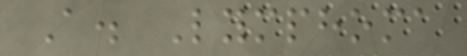A. Lymphoma
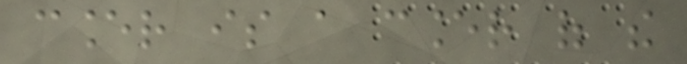cancer is a cancer of the
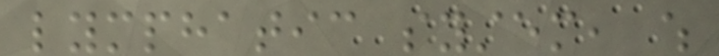lymphatic system, which
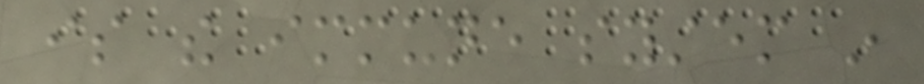is the immune system in
